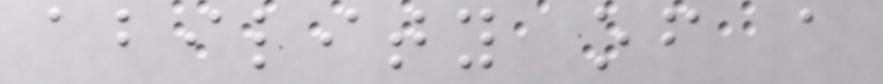ability of a
